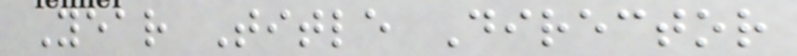Year Title Director
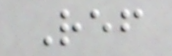Ref
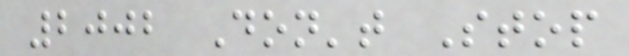2002 Don't Stop
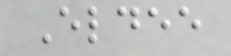Eldee
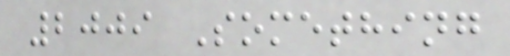2009 Something
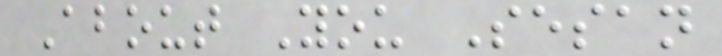About You Sesan
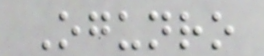Ogunro
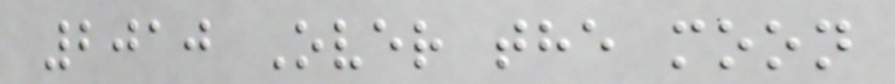2010 Over the moon
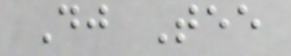Dj Tee
